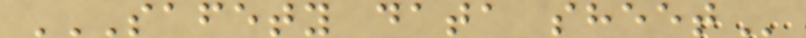SAFETY DATA SHEET
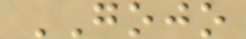GOJO
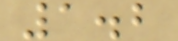1.2
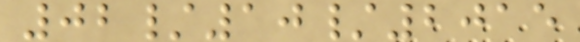02/10/2015
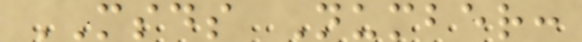MSDS Number:
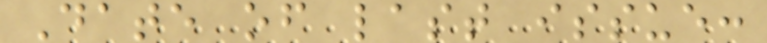Date of last issue:
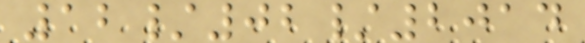12/02/2014
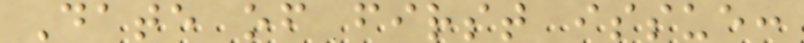Date of first issue:
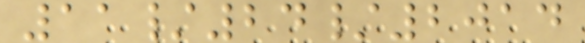11/24/2014
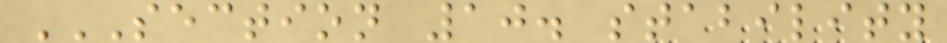SECTION 10. STABILITY
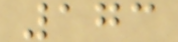173
